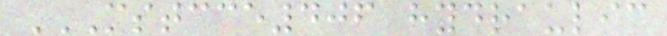MSTCCE406 HYDRAULIC
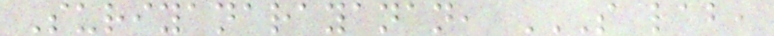Suriyanarayanan, S LAB,
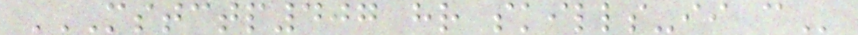MSTCTP407 HR SKILLS-II C
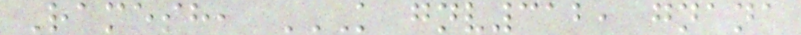Ramesh, K GNV312, GNANA
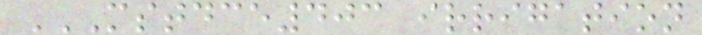MSTDCE403 IRRIGATION
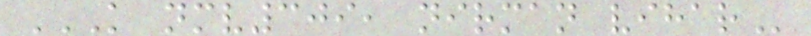K NMV309, NIRMAN VIHAR
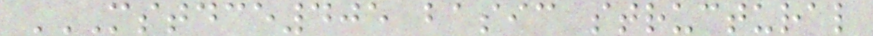MSTDCE405 BASIC STRUCTURAL
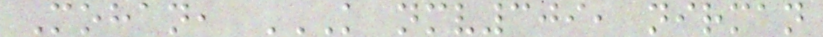Mohan, K NMV309, NIRMAN
